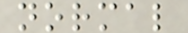normal
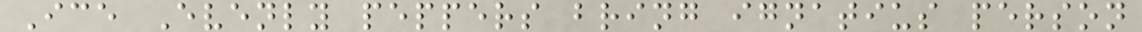Ice Evenly peppers bring ignatius person
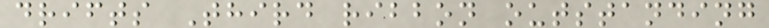drifts Third ribbon outstanding
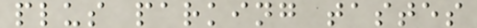plus parking tastes
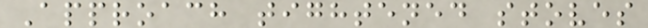Approach tightened stoves
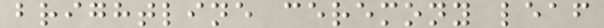brightline ceremony leaf
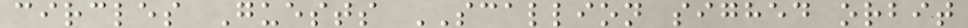circles Guests SCALLION sighed orbit
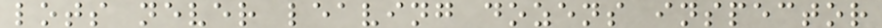lots never leaving dozens inspector
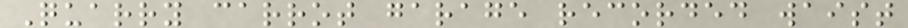Quarry carrot garage recorded waist
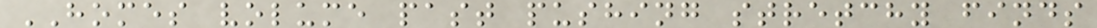HOMES volume past pushing stretchy finds
